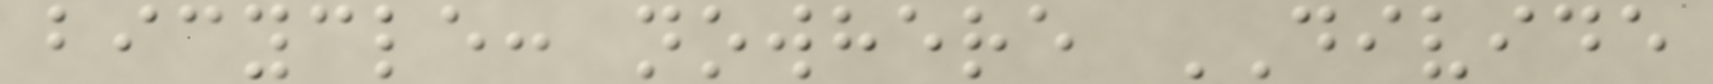bicycle: nowhere DIVIDE
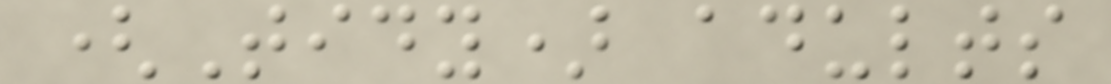(Tidy) adults
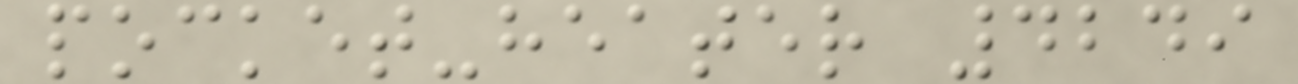pocket-heater 4249
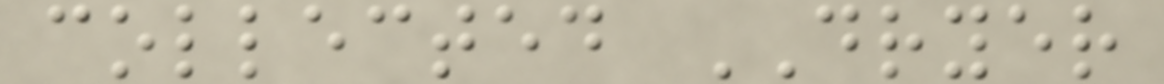collected DRYER
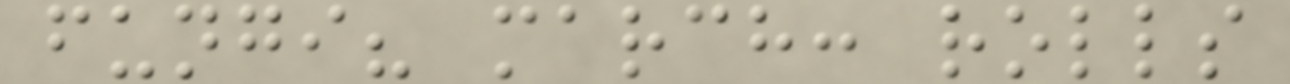fungi? march: rolls
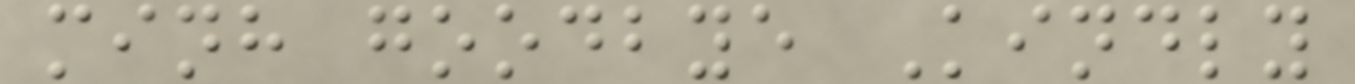minh goodbye Kindly
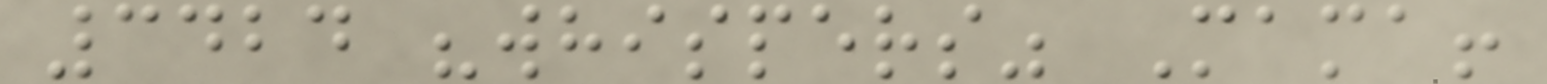3424 "whispers" Mama!
